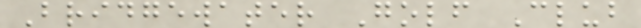Bridgewater Golf Club
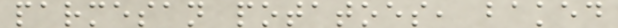parmesan potatoes, baked
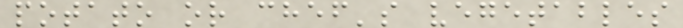potato or chef's vegetables
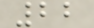22
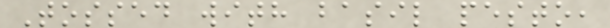Tossed with basil pesto,
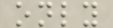only
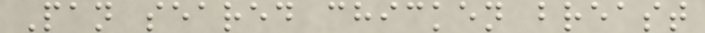Pan seared chicken breast
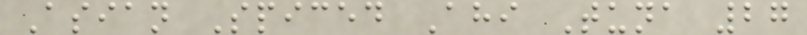Asian Spiced Ahi Tuna 27
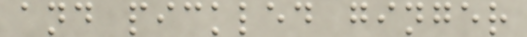and pickled ginger
